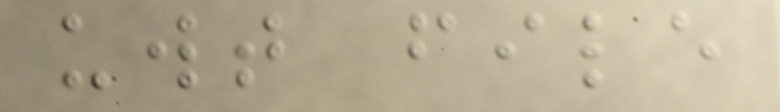uwt file
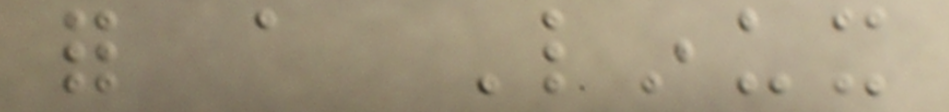for a Linux
